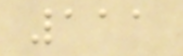111
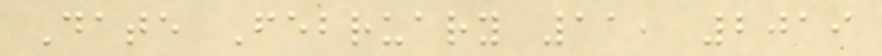Date February 11, 2019
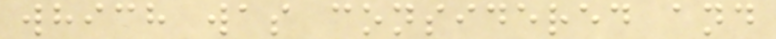which was considered and
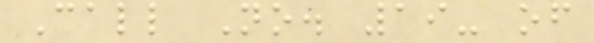Call No. 19- of
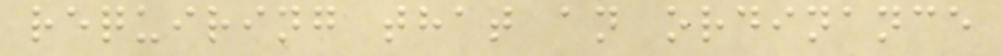requiring that an ordinance
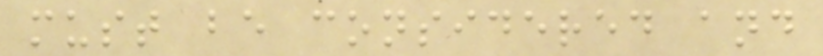must be considered and
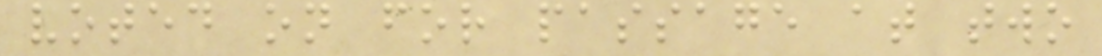voted on for passage at two
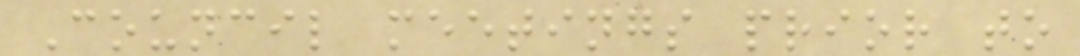Council meetings prior to
